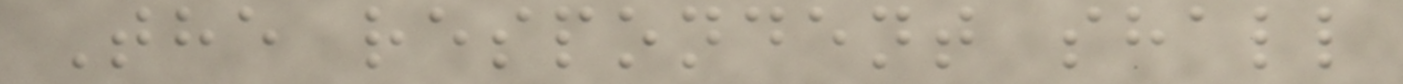The respondent shall
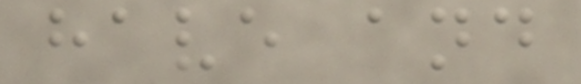have and
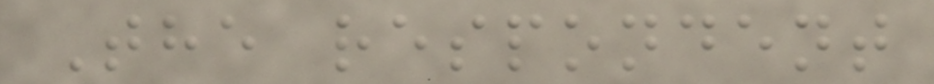The respondent
